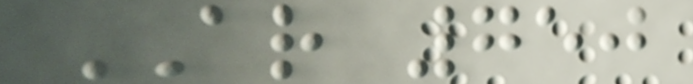AR 750
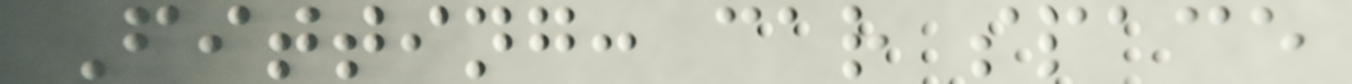Fitting: car space
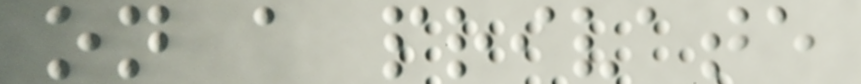on a private
